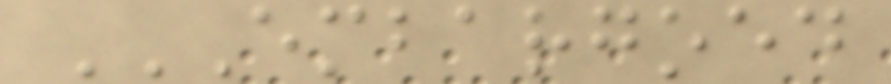EMBARGOED
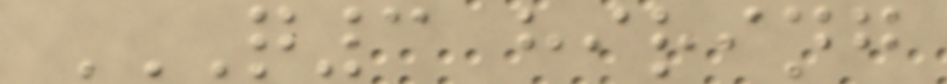Q3 HIRING
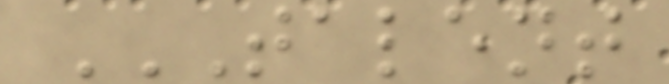TALENT
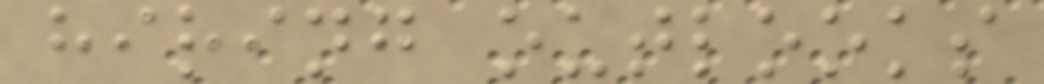hiring outlooks
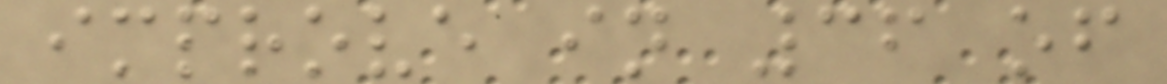improve in 36 of
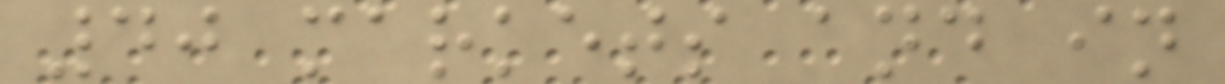40 markets and in
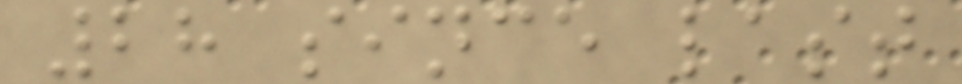28 since last
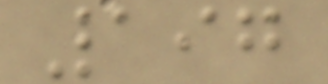197
